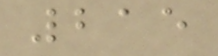215
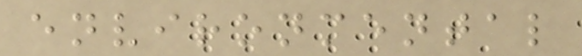environmental
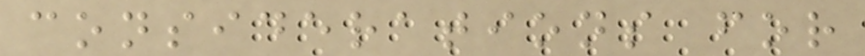considerations for
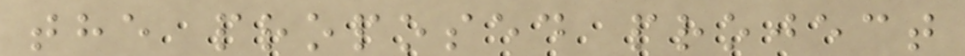the proposed project
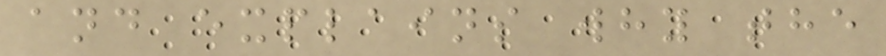and explains why the
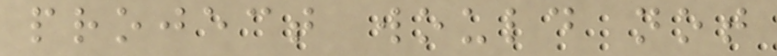project would not
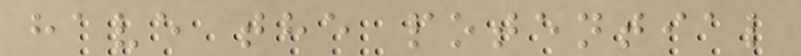have the potential
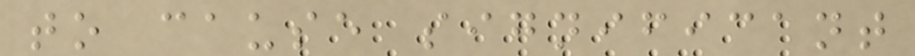to cause significant
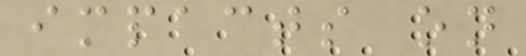impacts on
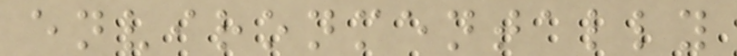environmentally
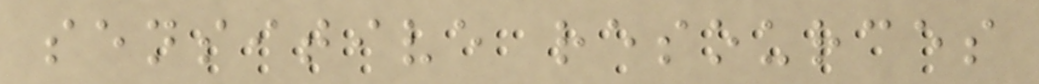sensitive resources
